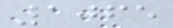1065
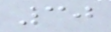30
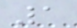1
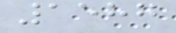1587
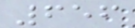656
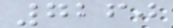7260
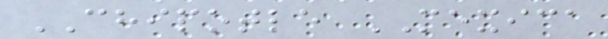CHIPOTLE MEXICA
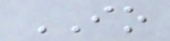IO
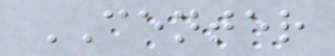CENTER
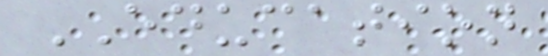EDUCATION
